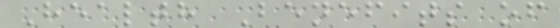Health Benefits of
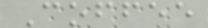Coffee
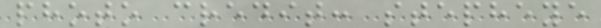photo credit: stepheye
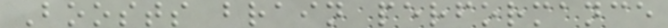Boosts brain performance
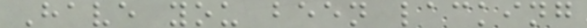Have you been lacking
